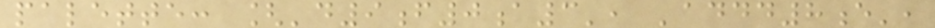palette: ['d9f0a3', 'addd8e',
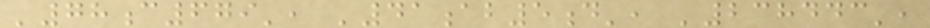'78c679', '41ab5d', '238443',
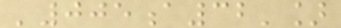'005a32']
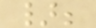};
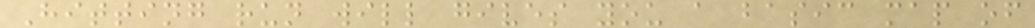Hitting run will gives you a basic map of
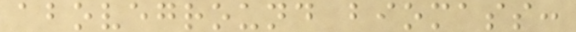aboveground biomass:
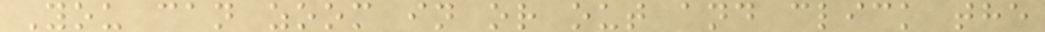You can zoom in or out and click the
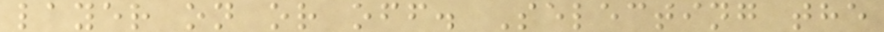layer on or off. Selecting the
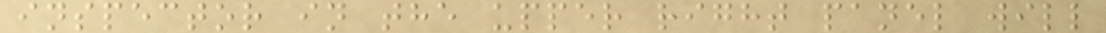inspector in the upper right panel will
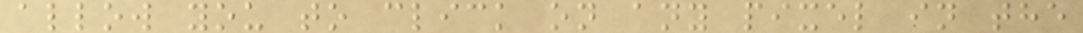allow you to click on any pixel in the
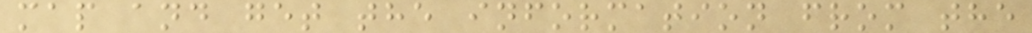map and get the information from the
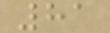81
